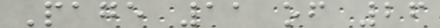Page 11 of 26
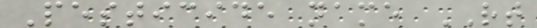Pesticide name RT
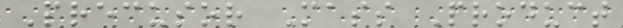Precusor Mass Product
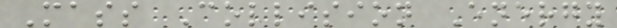Mass Collision Energy
